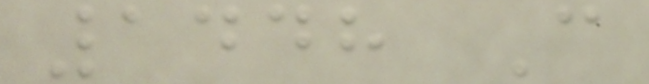1448 C
